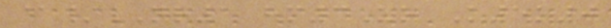@/NR1 hm3Uo K5k0
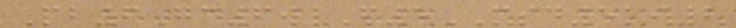Pb6Gc6w F5MSD5ki2
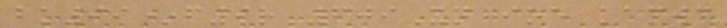bk99*f9r 609Xn ioe kamwc
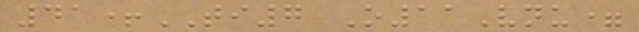41+TI7 O11Vnu=
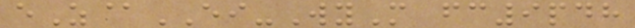eZ@EI-WyM fc9pdh
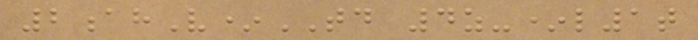2ahV*TD 4z-*l1t
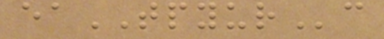eaTPYURc
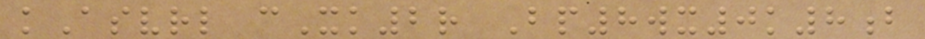kAsvrl cXk2r Bp8wx0k8b
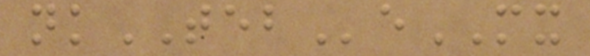nkTEBeMX
